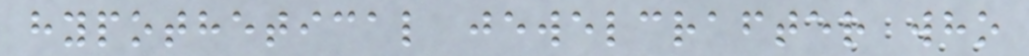hypothetical jewelcrafter who
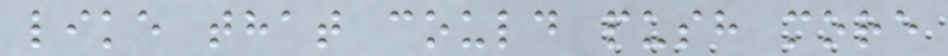like that could push more
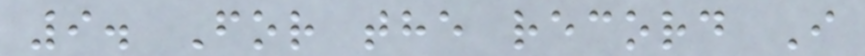9. For the record I
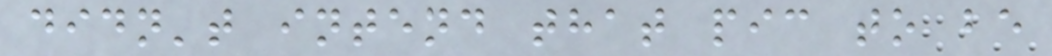didn't intend that pic to be
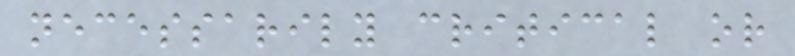necessarily critical or
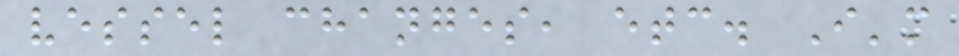vessel changes, etc. I'm
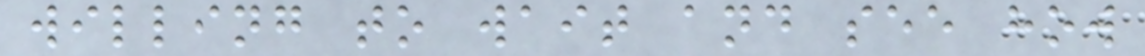willing to wait and see how
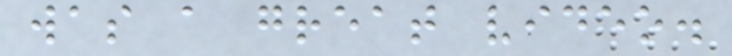was a great video.
